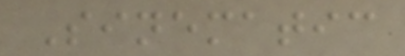Sinematic
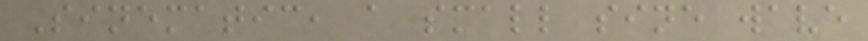Sinematic, a small sine wave
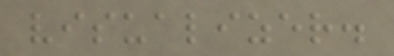visualizer.
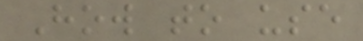How to use
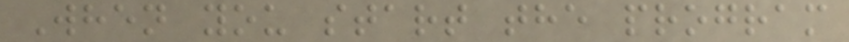When you start the program
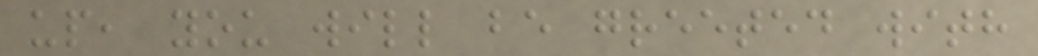up, you will be greeted with
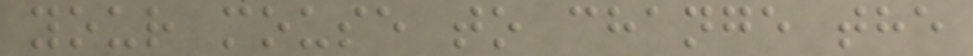your mouse to change the
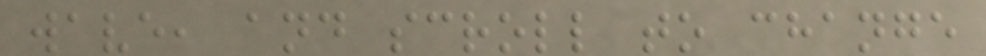wave, and scroll to change
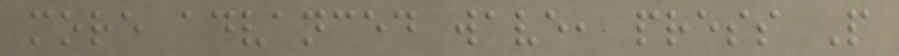more advanced wave, press P
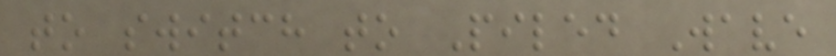to switch to Piled Wave
